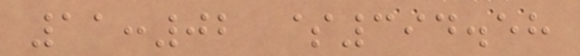11:02 $394.58
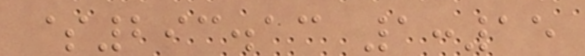$293.13 1:15
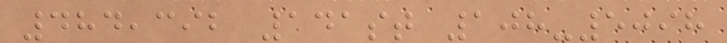484,392 141st 108-5098
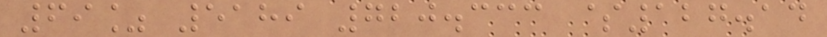69% 5189 720.333 $127.14
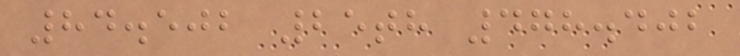84.502 25th 478.402
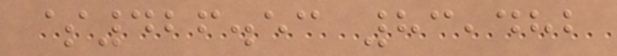$426.53 83,482
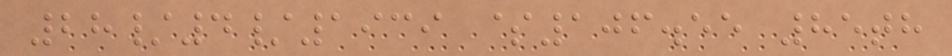28/4/1939 $106.55 85th
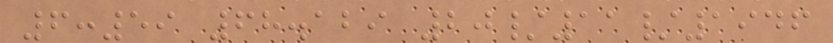6:59 68.129 20/11/1946
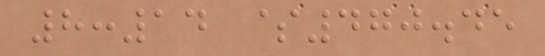8:14 $470.45
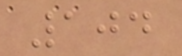104
